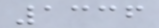1336
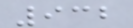932
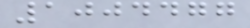1004477
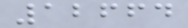12664
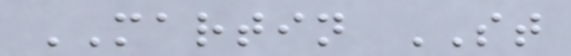MARTIN ST
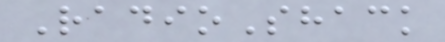RadioShack
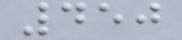450
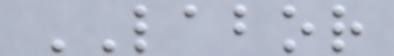LABOR
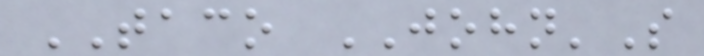TACO JOHN'S
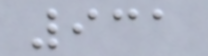931
